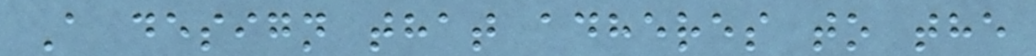A design that adheres to the
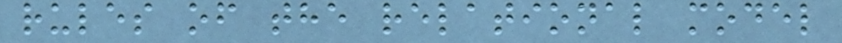rules of the relational model
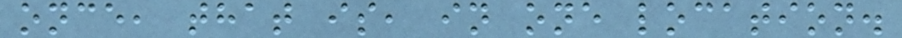once, that is, in one location.
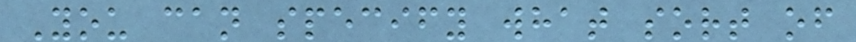You can specify what sort of
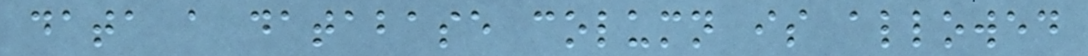data a database column is allowed
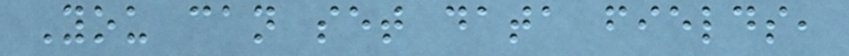You can set data fields,
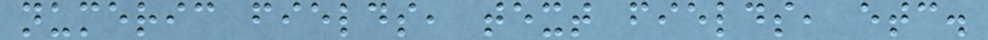numeric fields, text fields, etc.
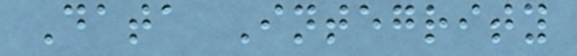Data Integrity
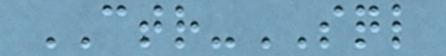CTR-SQL
